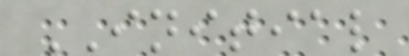INITIAL
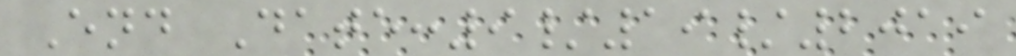End Date:9/19/2019
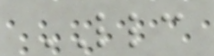LLC
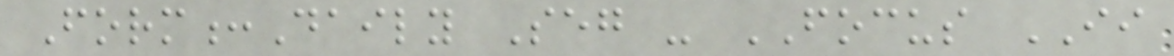Form:Daily Seg - FOCUS II
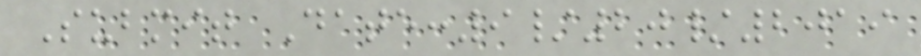Submit Date:9/20/2019
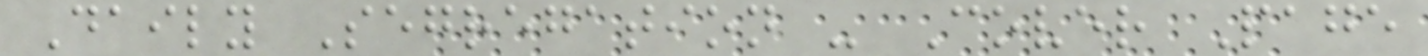Daily Segregation - Cover Page
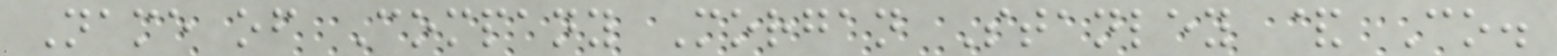Name of Company Morgan Stanley & Co.
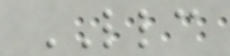LLC
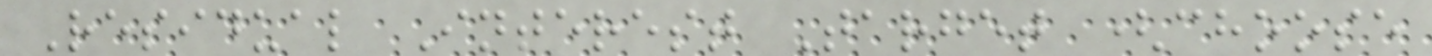Residual Interest Target (choose
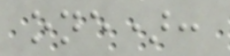one):
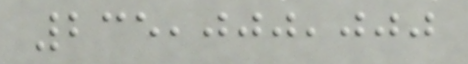235,000,000
